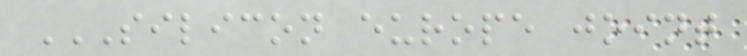SILICON EUROPE JOINT
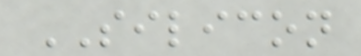SILICON
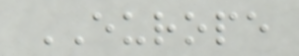EUROPE
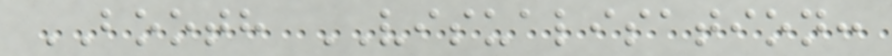BOOTH VISUALISATION:
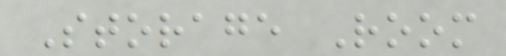Storage Room
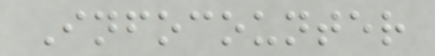Infocounter
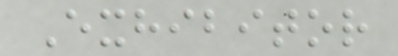Exhibitor
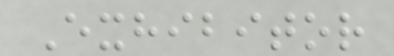Exhibitor
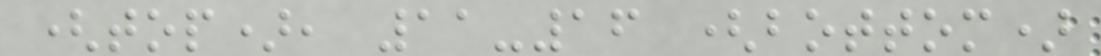(top), 11-16 (bottom)
